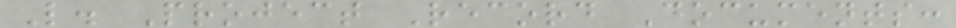L. Project Record Documents:
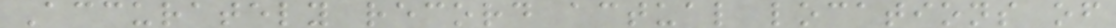Accurately record actual locations of
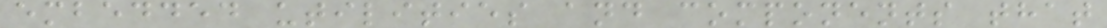embedded utilities and components that
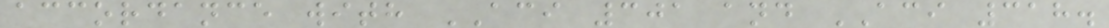accordance with ACI 301 and ACI 318.
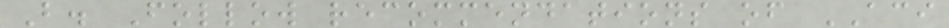B. Follow recommendations of ACI
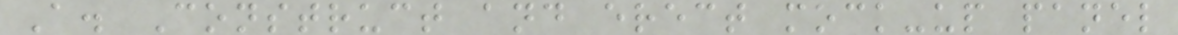A. Construct and erect mock-up panel
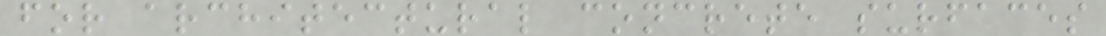for architectural concrete surfaces
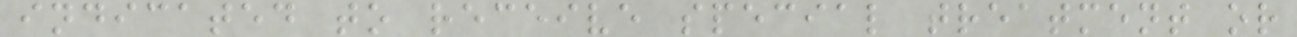indicated to receive special treatment or
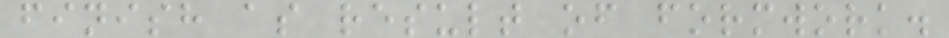finish as result of formwork.
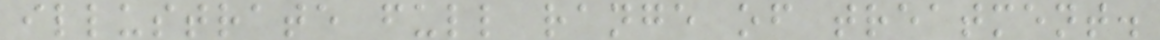illustrate full range of treatment.
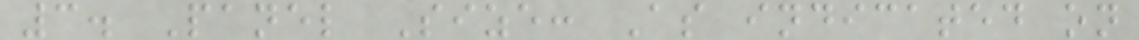3. Panel Size: As indicated on
